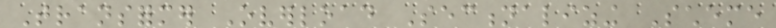Transformer Overload Sectionalizing Scheme
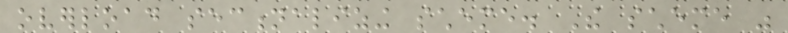overload sectionalizing scheme. The scheme was
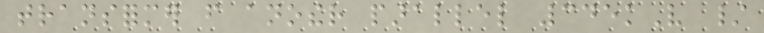transformer from another parallel 345kV /
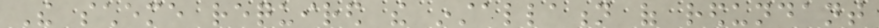The scheme required the installation of redundant
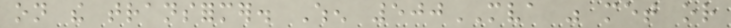on the transformer. When 500MVA was met or
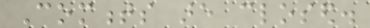Comments are closed.
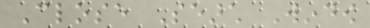Close Search Window
